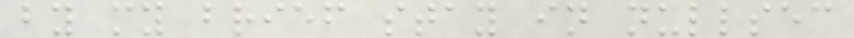by my brief stay in nullsec
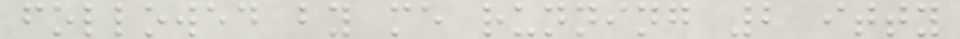followed by me running 2 itty
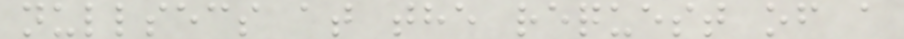nullsecs at the request of a
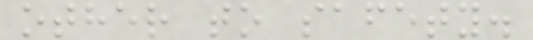other to safety.
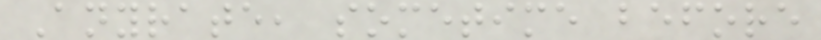Anyrate, sometime before
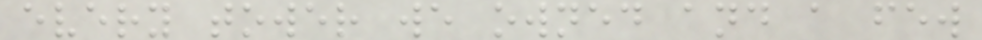every tower we owned and a few
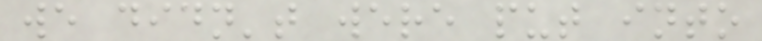we didn't were put into
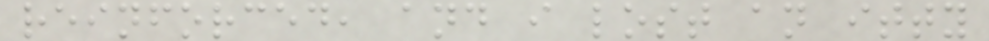reinforced, and i lost an itty
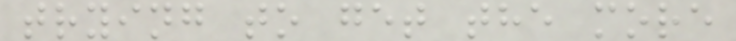trying to get the more
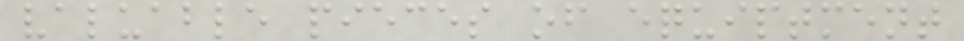valuable pieces of equiptment
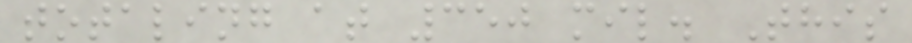totaling at 350 mil. This
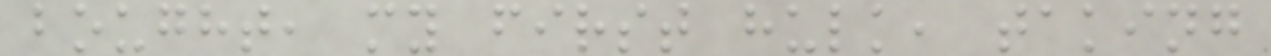bought, my first hulk, taking
